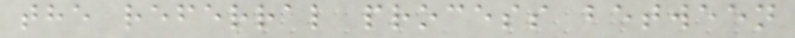the referral process between
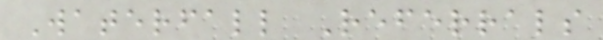Waterfall Referrals
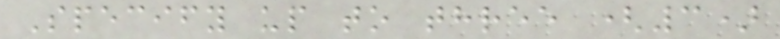Specify up to three (3)
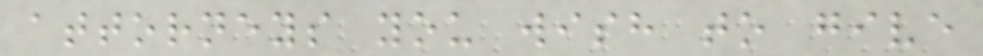attorneys you wish to give
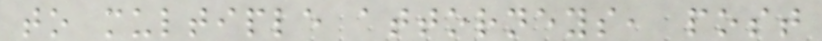to multiple attorneys, post
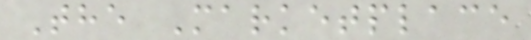The Marketplace
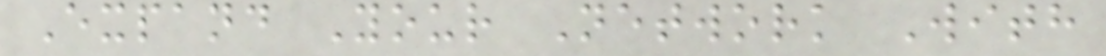Expand Your Network With
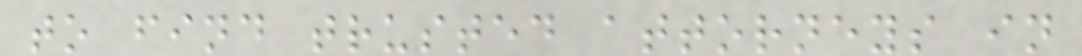to find trusted attorneys in
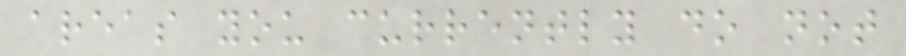areas you currently do not
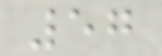57
